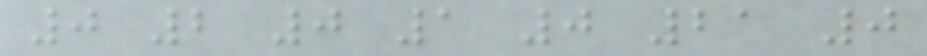0 2 0 1 0 21 0
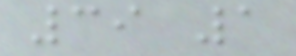39 1
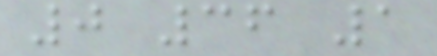0 36 1
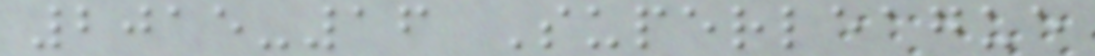2015-16 Superleague
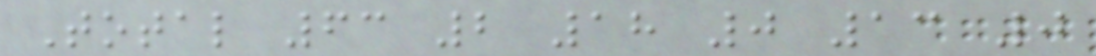Total 63 2 18 0 13 0
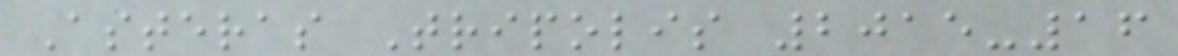Asteras Tripolis 2015-16
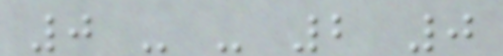0 - - 2 0
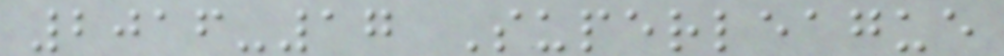2016-17 Superleague
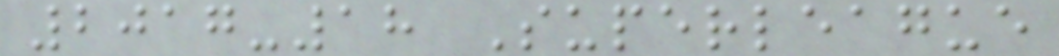2017-18 Superleague
